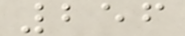256
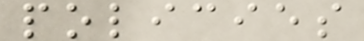policies
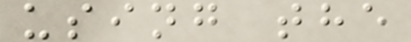using the
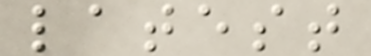latest
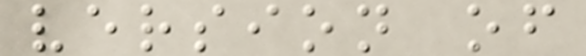version of
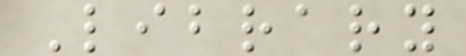Library
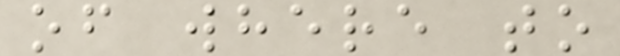of where to
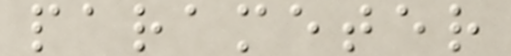parameter
